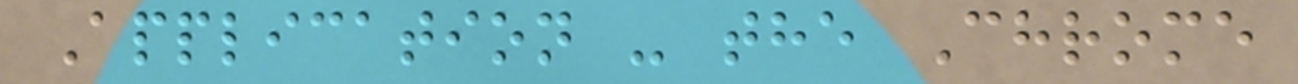Application - the Chrome
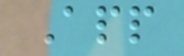App
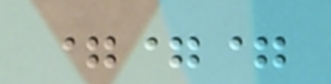===
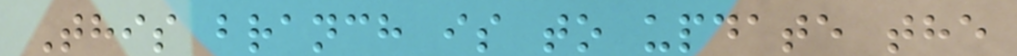This branch is to update the
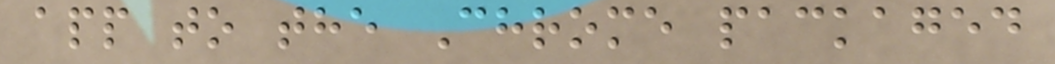app to the Chrome packaged
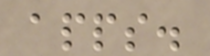apps.
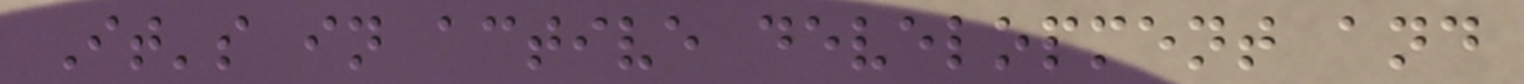It's in active development and
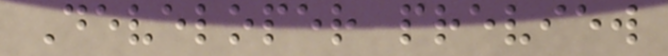Developer preview
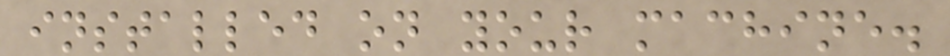installed on your machine.
